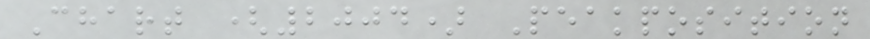Chart (2004) Peakposition
